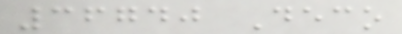36740 Deco
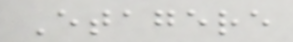Etagere
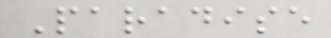Paradise
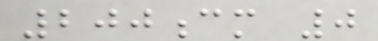200cm 0
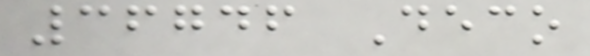36746 Deco
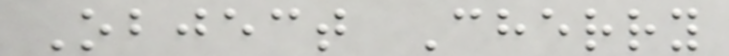Object Cherry
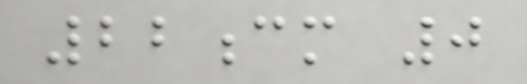22cm 0
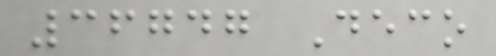36747 Deco
